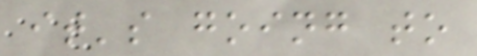it's going to
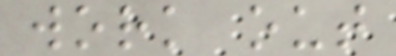work out
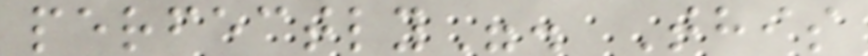perfectly". This
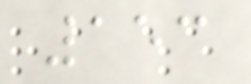153
